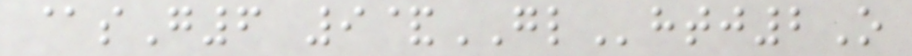@sG6 9&GLhtj2O
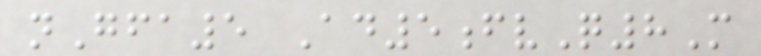nGfa5 Ad5fvQ8M
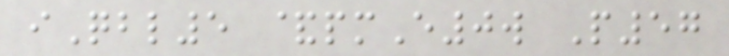iQbl5 &pmE0w P57
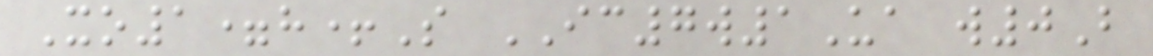Xo1=h+S IC7w1Ua w0B
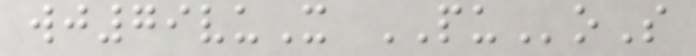wj79vuX PUoS
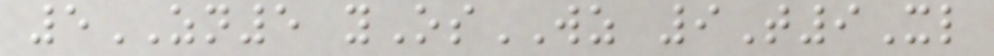5ZN5 yOsWZ 9T9Xl
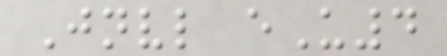Jnvl eU4
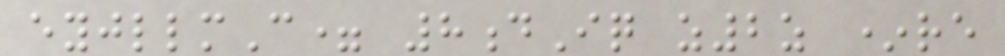eyjllmC= 8dIq z2z *re
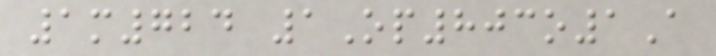1m724 1Op803o1A
